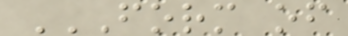FORM OF
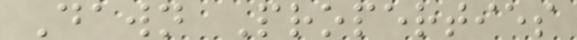Dawn Properties
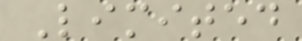Limited
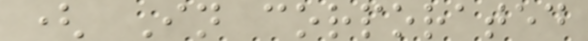( In corporated
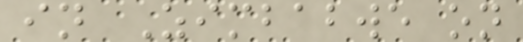in Zimbabwe on
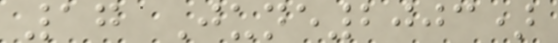17 June2003)
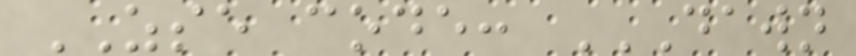ZSE code: DAWN
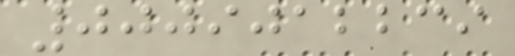0009012239
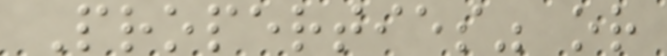Properties" or
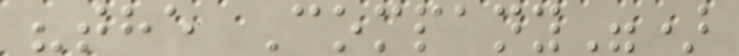"the Company")
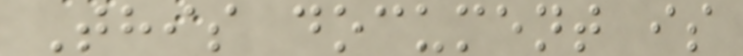This document is
